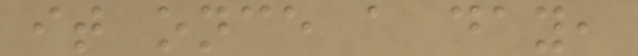it once a day,
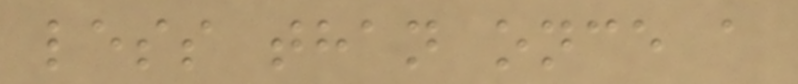less than once a
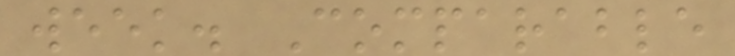week. Comparable
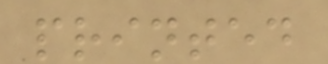printed
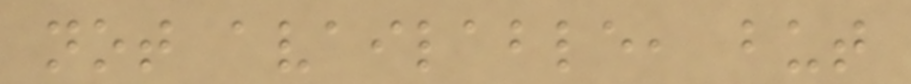not available, but
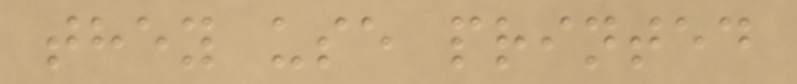they use printed
